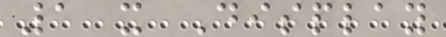1 x Display
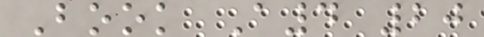Book A4 20
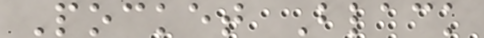Pocket Black
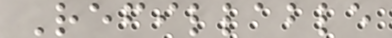Refillable
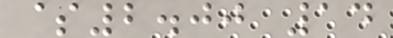$2.00 14
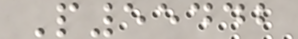P55442
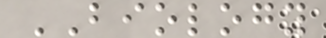BIOLOGY
